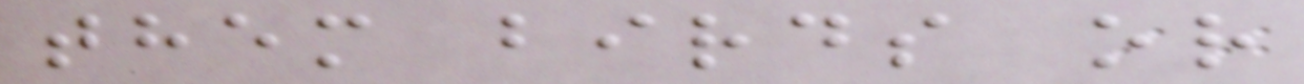them birds or
